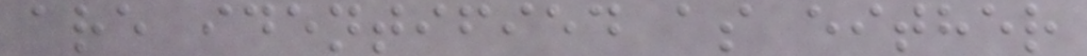are identified as either
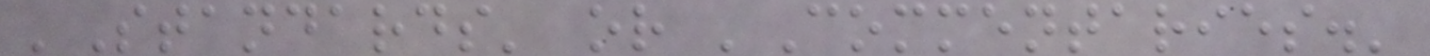'Standards' or 'Commentaries.'
